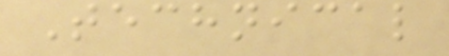Technical
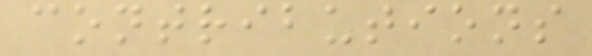contributions
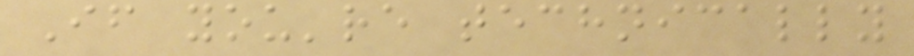If you're technically
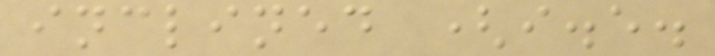inclined (i.e.
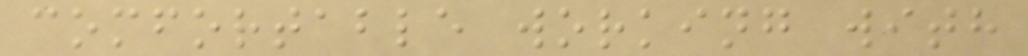comfortable working with
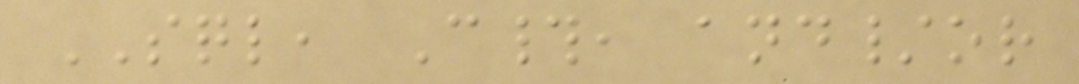SQL, C#, and/or
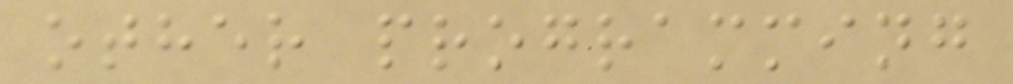other programming
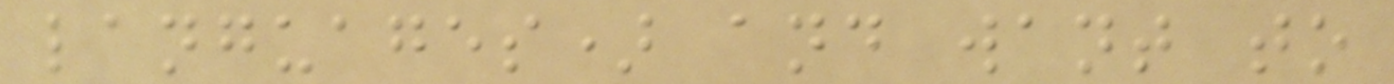languages) and want to
